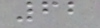62
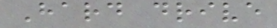Hard drive
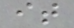it
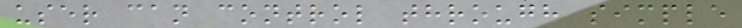user can control through simple
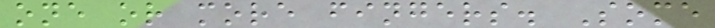one or more fingers. Some
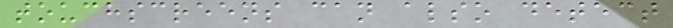touchscreens can also detect
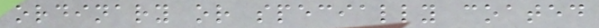ordinary or specially coated
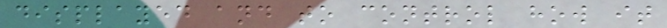displayed and to control how it
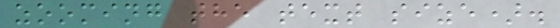zooming the text size).
